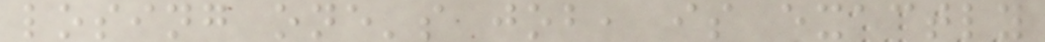losing one's job, is exactly
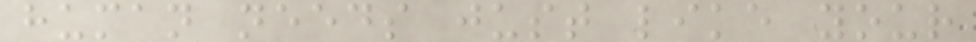human needs just like your
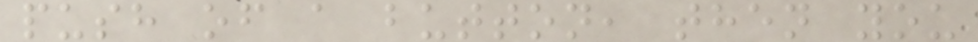push of a button, then you
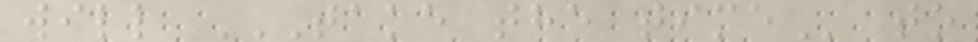will TAKE THE TIME to
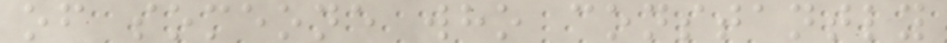of someone who constantly
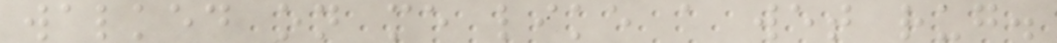walked on me like a wet rug.
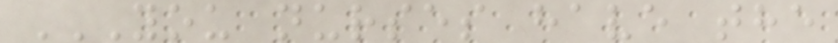YOU NURSES HAVE THE
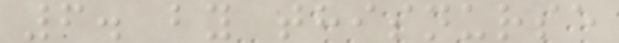6. by thisnurse
